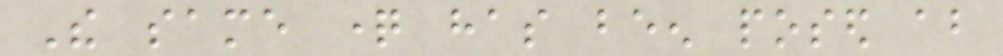The same question has been posed about
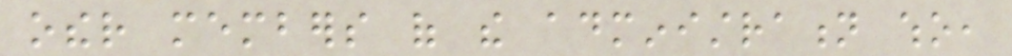other members of the administration who,
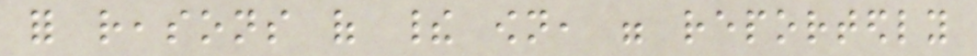for reasons of their own, were reportedly
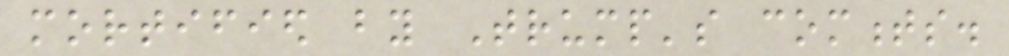mortified by Trump's comments.
